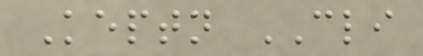Keptn CLI
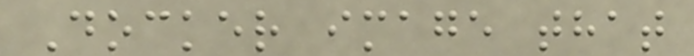Docker image that
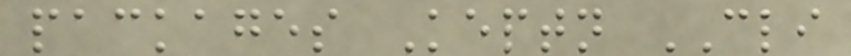packages Keptn CLI
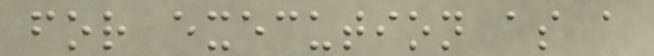for execution as a
